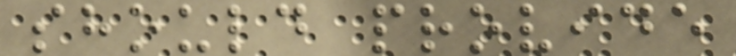should provide
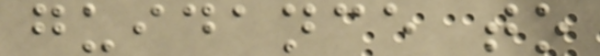guidance to
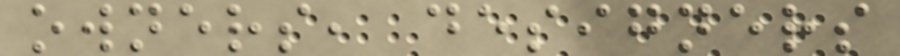owners, designers
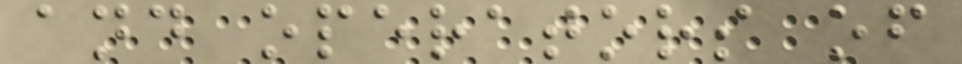and operators of
